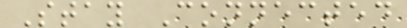Stay Connected
